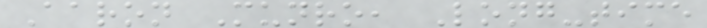Aaron Munro, Long-time
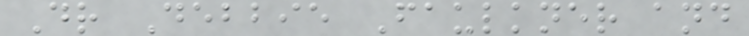Dr Debbie Faulkner and
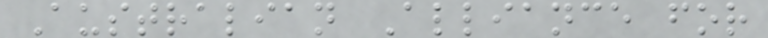Australian Alliance for
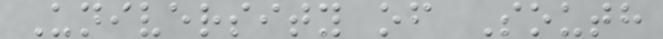University of South
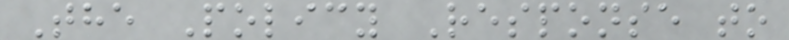The Policy Response to
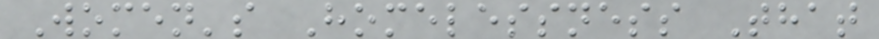Women's Homelessness That
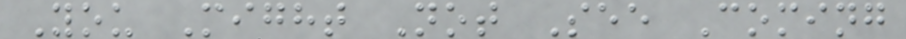You Might Not See Coming
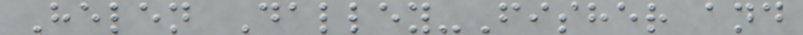Helen Dalley-Fisher and
